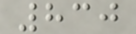830
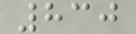830
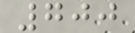700
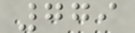779
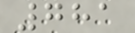781
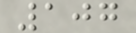107
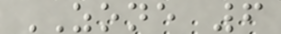ZONE 6
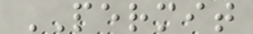PERMIT
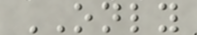ONLY
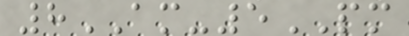8AM-5PM
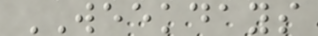WEEKDAYS
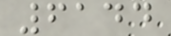6144
